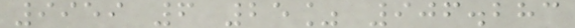9959 6 25% 906.283
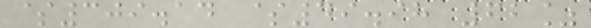$309.14 $49.98 62%
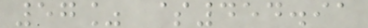57% $454.91
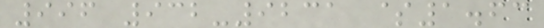996 932-9231 $1.63
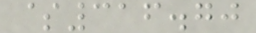$316.70
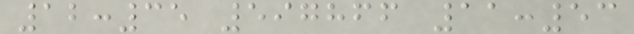12:35 597866 11:53
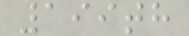199th
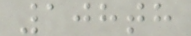108th
